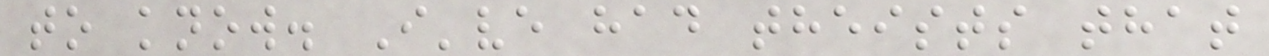to know. I've had theists that
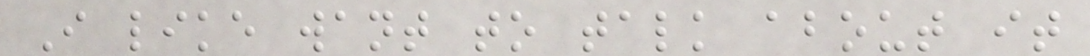I like want to talk about it
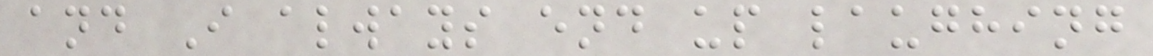and I always end up laughing
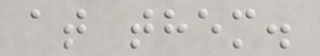at them.
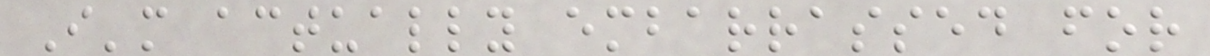I'm actually embarrassed for
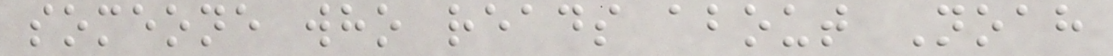someone who reads about Noah
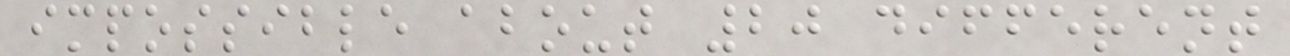impossible about 20 different
